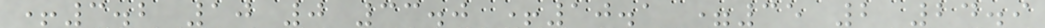+3.2 10 0 33.0 +10.1 =35 2 24.9
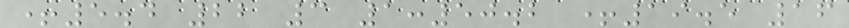+5.4 22 3 1:50.2 +19.5 16
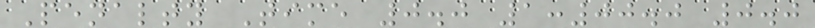Penalty Time 0.0 1:00.0 0.0
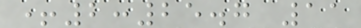+2:25.7 11
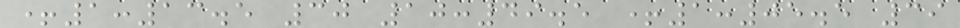+1:13.5 30 10:49.5 +1:05.5 39
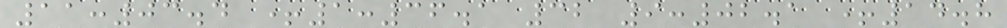11:03.4 +1:36.1 32 9:02.1 +14.8
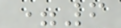=6
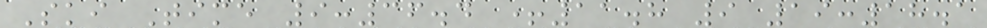Ski Time 9:36.4 +11.8 9 19:18.1
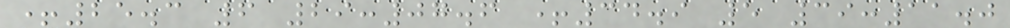+25.3 6 29:07.6 +34.9 5 39:11.0
